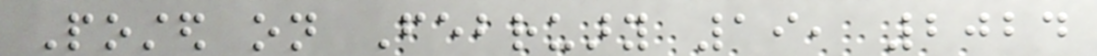Posted on February 19, 2024
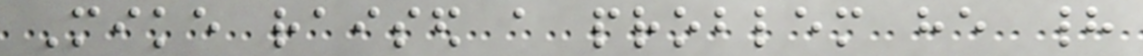Mike raised a problem he had
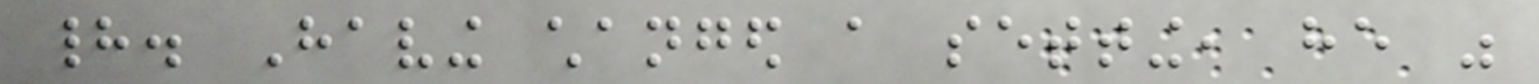had. Having changed a setting, he was
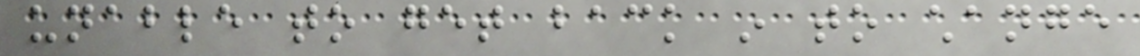unable to get back in to change
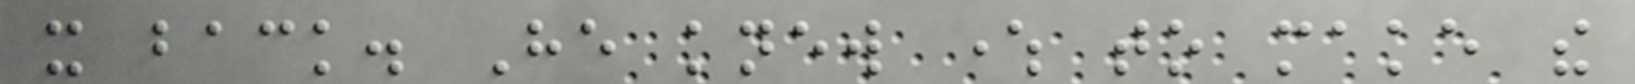it back. He knew where to make the
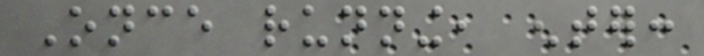Once running, enter:
